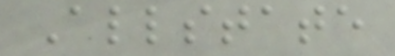Allstate
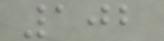102
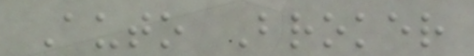Auto Broker
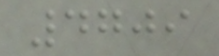4709
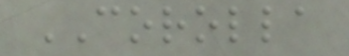COROLLA
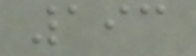193
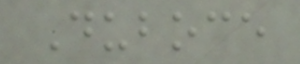Duboce
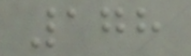178
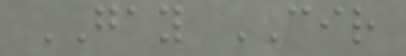GAY CIR
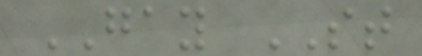GAY ST
